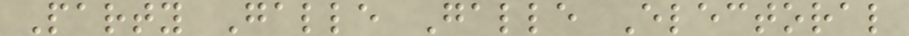Party Galle Galle Electoral
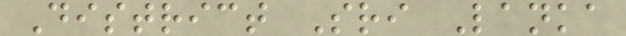District Sri Lanka
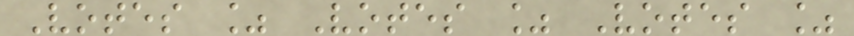Votes % Votes % Votes %
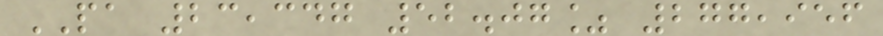PA 23,347 52.07% 277,956
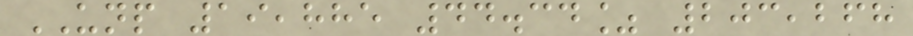UNP 19,885 44.34% 203,268
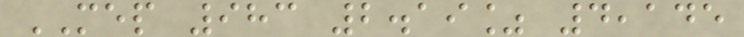MEP 983 2.19% 4,145
